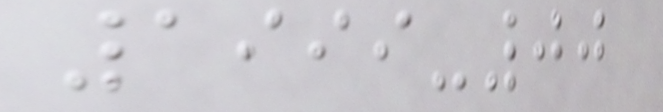1999-00
